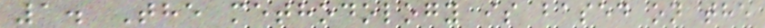1. The methodology is based on the
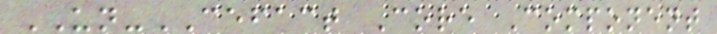UN-CEFACT Core Component
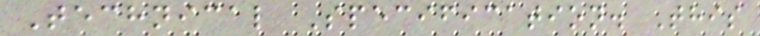Technical Specification. This
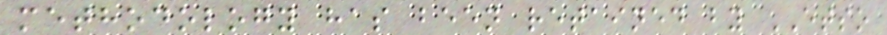methodology has been retained by ETSO
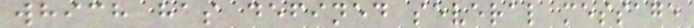which has defined several message
